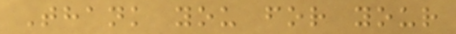Thank you for your
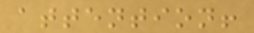attention!
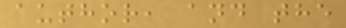author, and the
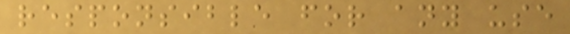responsible for any use
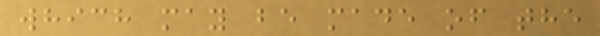which may be made of the
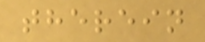therein
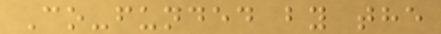Co-funded by the
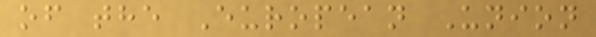of the European Union
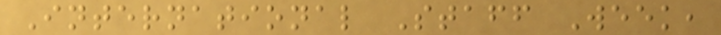International Staff Week,
